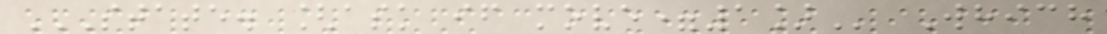STATE. [ASK IF MOVE=1] Which
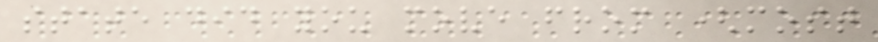state did you move from (most
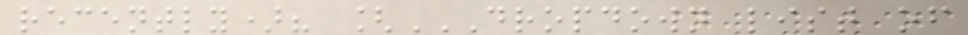recently)? [DROPDOWN LIST OF
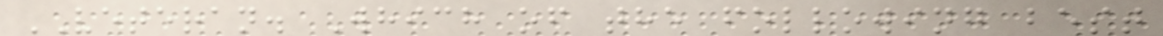VETERAN. Which of the following best
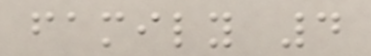family 4
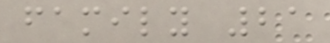family 21
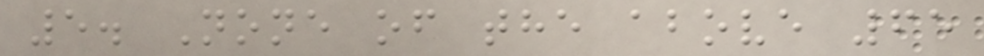5. None of the above 65
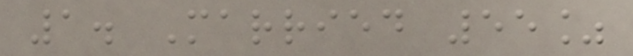1. Married 55%
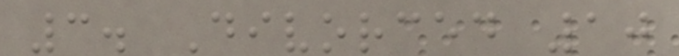3. Divorced 10
